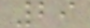29
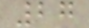27
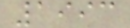1993
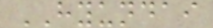HYUNDAI
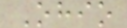Ohio
